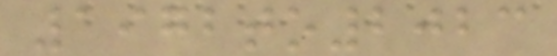1972to2023
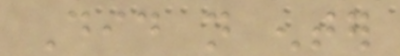Did not enter
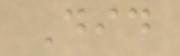Did
